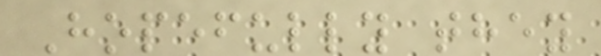Hopefully they
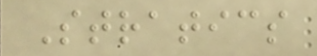Stratics
